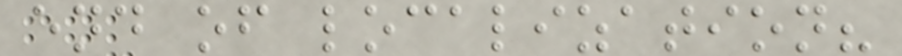end of localization?
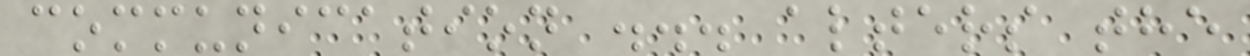communication ... alters the
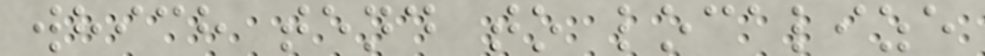which tend to localize
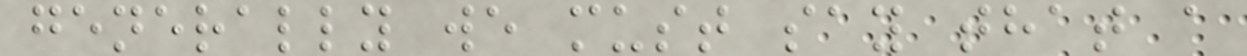generally we must say that a
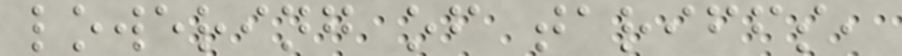lowering of tariffs,
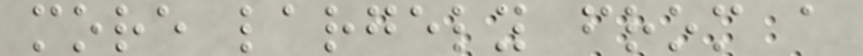more largely from a
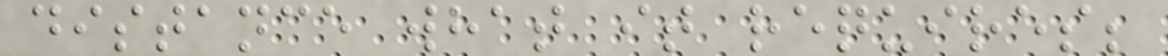distance what it requires;
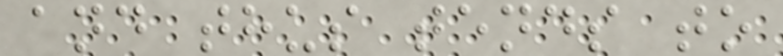and thus tends to
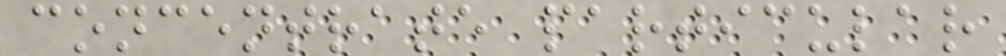concentrate particular
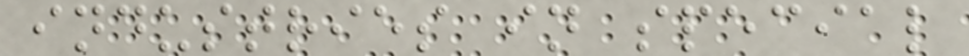industries in special
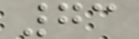73
